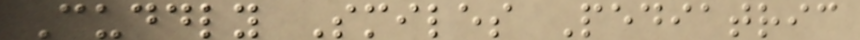Cuddly Smiles Pediatric
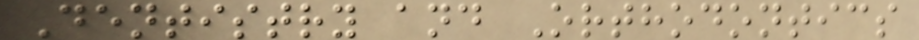Dentistry and Orthodontics
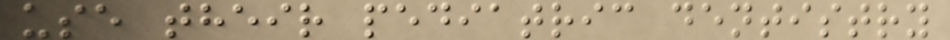use their pediatric dentistry
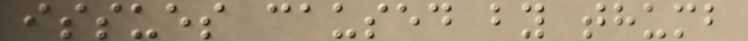issues caused by thumb
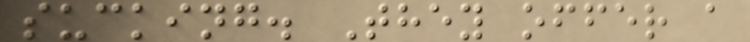sucking. They offer a
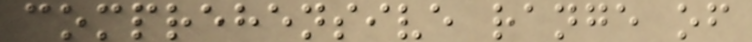comprehensive range of
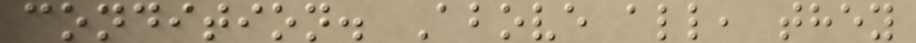condition. Above all, they
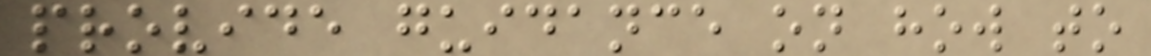provide guidance on how to
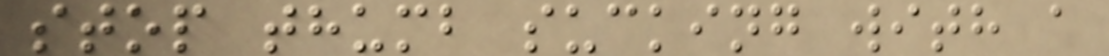stop thumb sucking with a
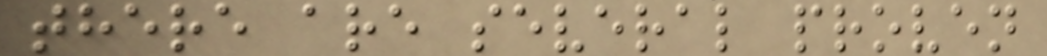there are several proven
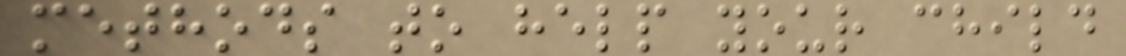methods to help your child
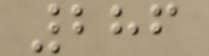286
